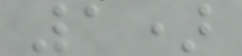1)
